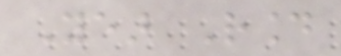Year Round
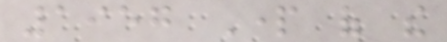1957 Part of the
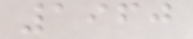1960
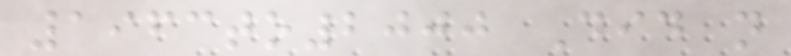1963to2000 Did not
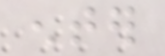enter
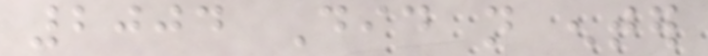2004 Did not enter
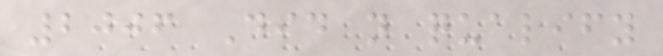2006 Did not qualify
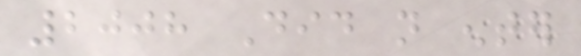2008 Did not enter
